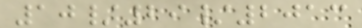10/29/2013
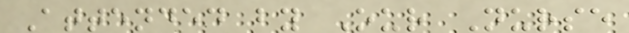Attended by Our Nurse
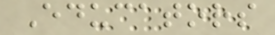Educators
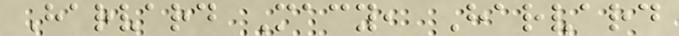Harvard Macy, Harvard
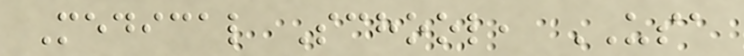Medical School, USA
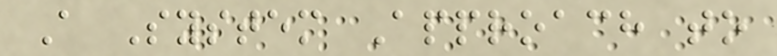A System Approach to
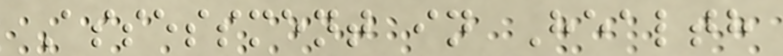Assessment in Health
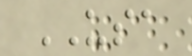USA
